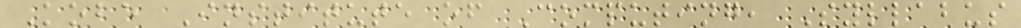Kobe Institute of Computing, Syllabus
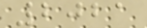2021
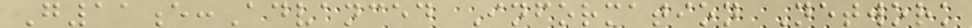G11e:Advanced Information Network
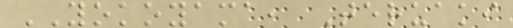YOKOYAMA, Teruaki
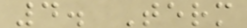4. Term
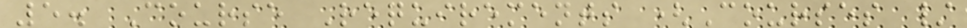5. Course Requirements (Courses /
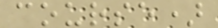course)
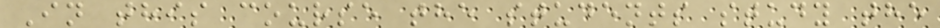In this course the students study the
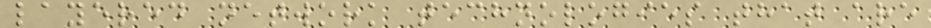layered network technologies that are
